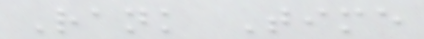Rank Time
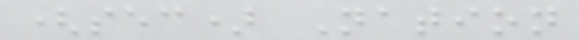(sec) Nation
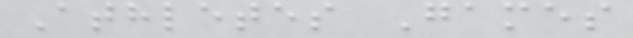Athletes Games
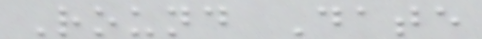Round Date
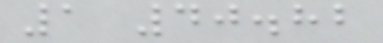1 40.82
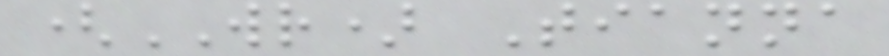(WR) Tianna
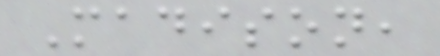Madison,
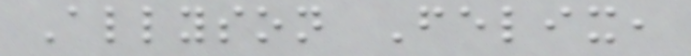Allyson Felix,
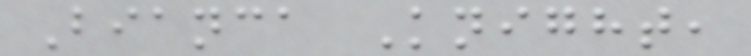Bianca Knight,
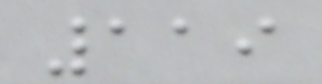119
